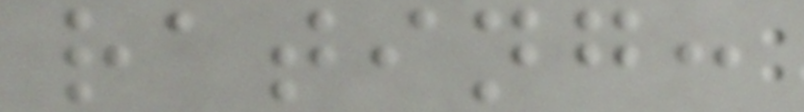rating:
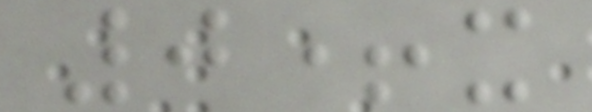0+x
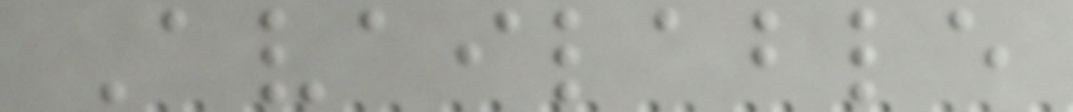Available
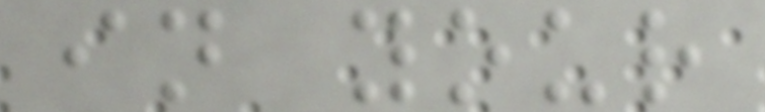in your
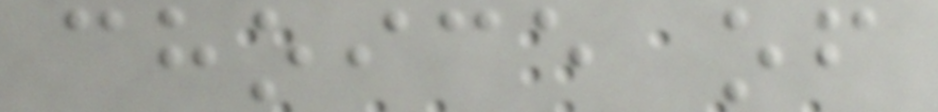choice of
